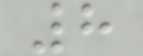8
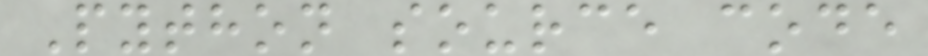Python source code
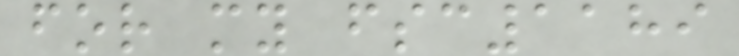for my fsc1189
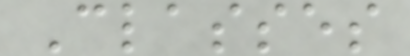Classes
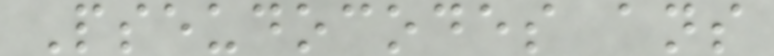Pseudocodes ans
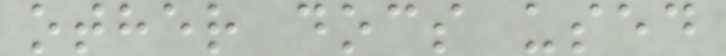other docs used
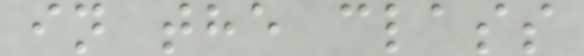in the class
